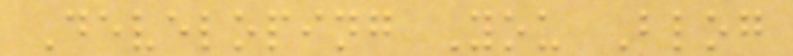Developing You Blog
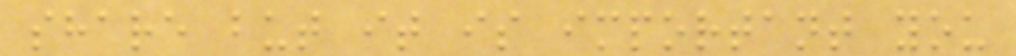share but it is important you
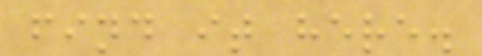find it here.
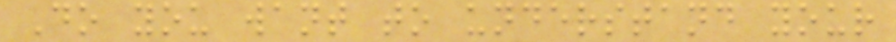Do you want to understand your
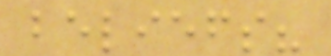beliefs?
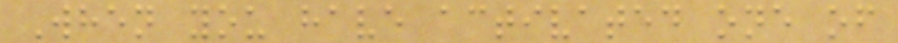When you have activated one of
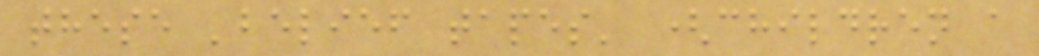these 'belief tapes' (children a
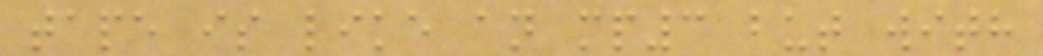tape is like an mp3 but with
